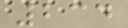234
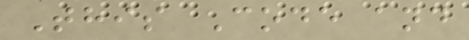This Code and
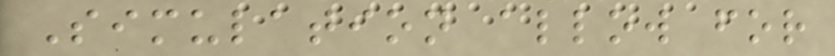Simulation allow for
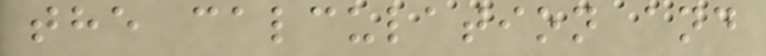the calculation and
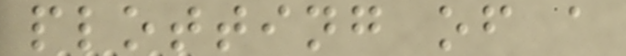plotting of a
